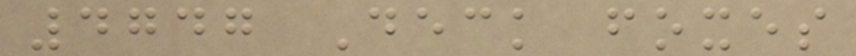4747 Deck foxes
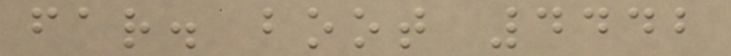far. boot 4442
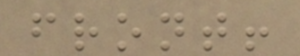front!
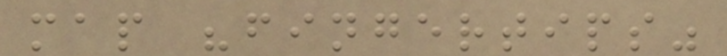map "fingertips"
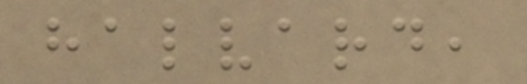halvard,
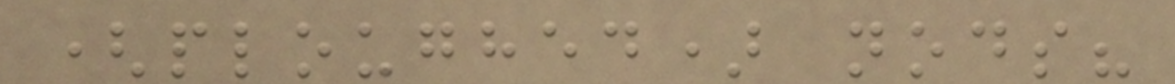(ploughed) nods?
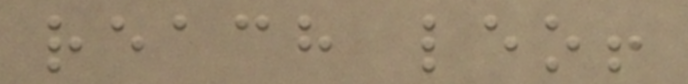reach leo!
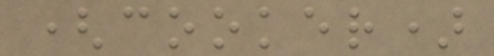(cooker)
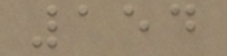154
